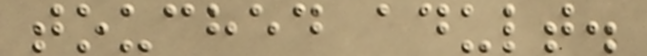touched adult.
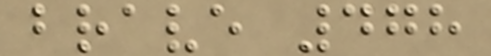brave 478
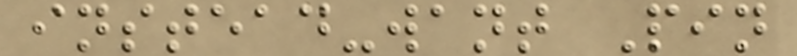instead-want Pin
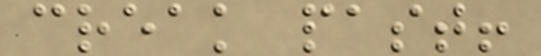creak past!
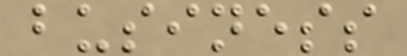business
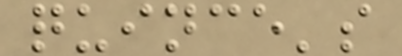quince's
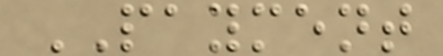PAYMENT
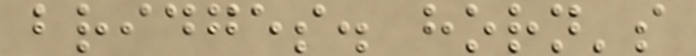bridges. horn's
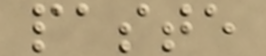paste
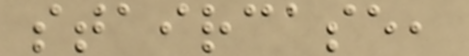staircase,
